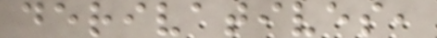derivatives,
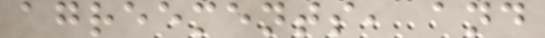agreements, and
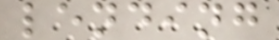lending
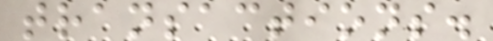transactions.
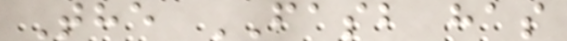The FASB has
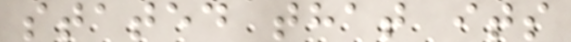stated that its
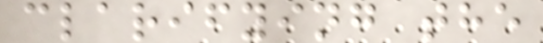clarifying the
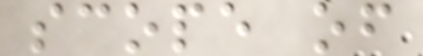scope of
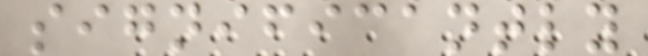significantly
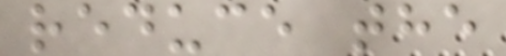reduce the
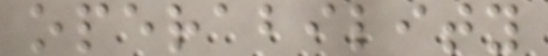operability
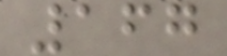167
